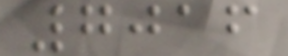7016
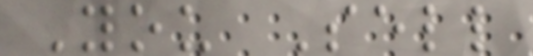You Sell
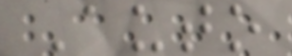Auto
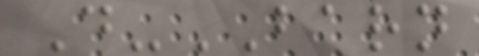D-BARN
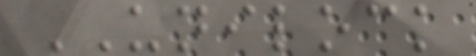UNILOCK
